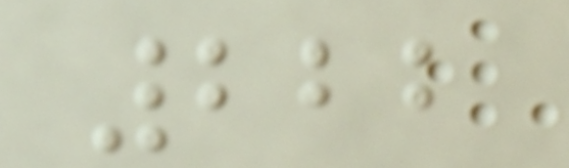222
